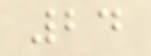24
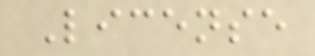License
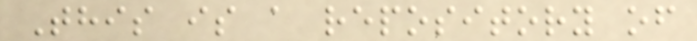This is a repository of
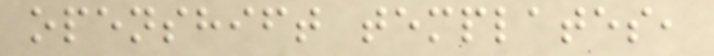openshift templates,
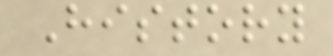History
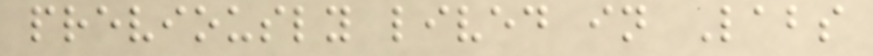previously lived in Labs
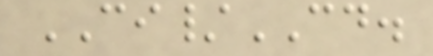CI/CD.
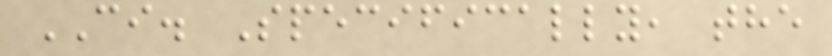CI. Specifically, the
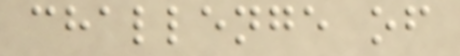challenge of
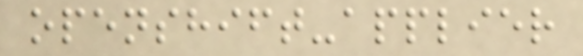openshift-applier
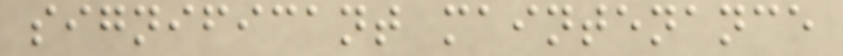significant maintenance
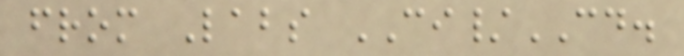from Labs CI/CD.
